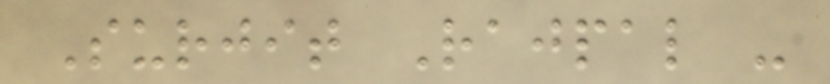Surjit Rajpal -
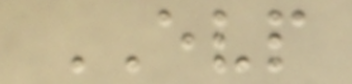EVP
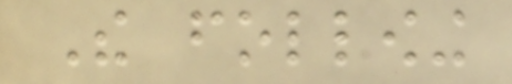The following
